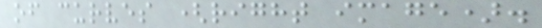of curves (right image).
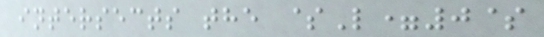intersects the $L=0$
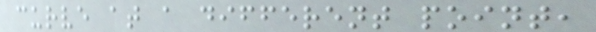curve at a different point,
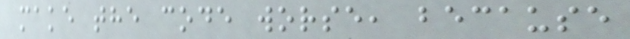make the code worse, because
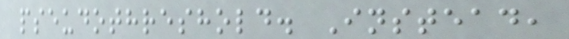pseudothreshold. Instead,
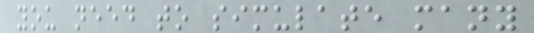you need to simulate many
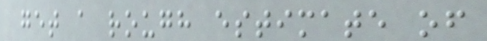get a rough estimate of
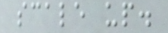scale up.
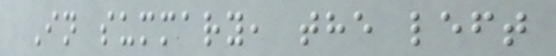In summary, the left
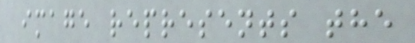image represents the
